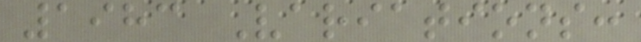1983 Variations:
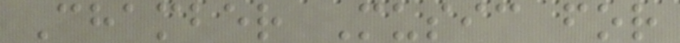Chamber Music for
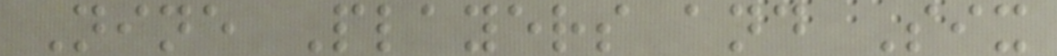Nine Players and Six
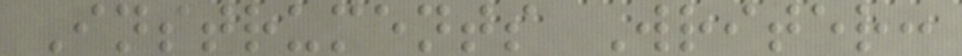Instruments Writer:
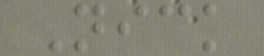Nick
